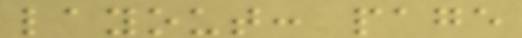layout: page
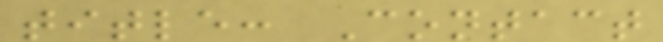title: Contact
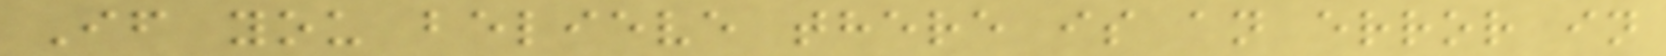If you believe there is an error in
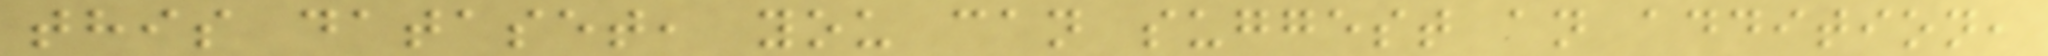this dataset, you can suggest an addition,
